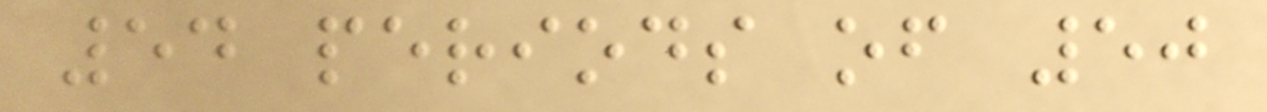54 periods of 50
